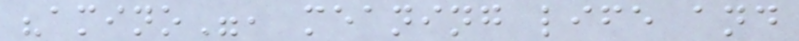"amino", meaning life and
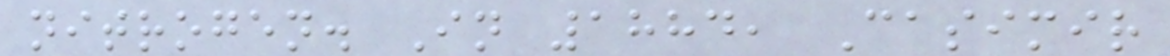nitrogen. In 1884, Casimir
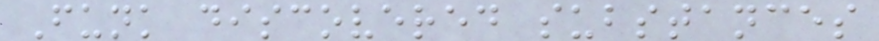Funk discovered substances
